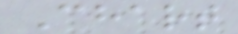Chart
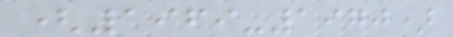(1969-1970)
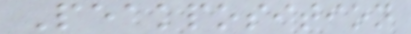Peakposition
